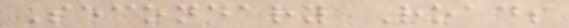Secondary Roads
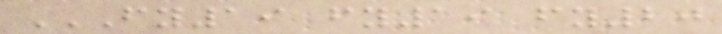FY19 FY19 FY20
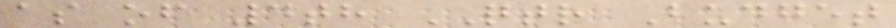as of 4th QTR Budget
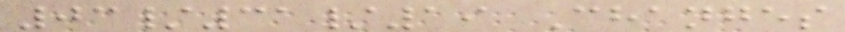03/31/19 Changes
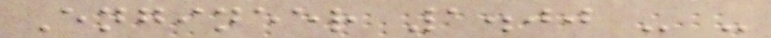Engineer 1.00 - -
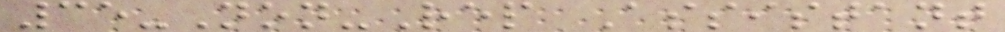35-Non-Rep Assistant
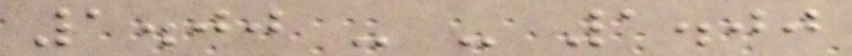1.00 - - 1.00
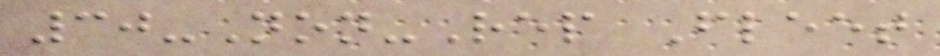30-Non-Rep Fleet
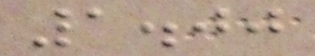1.00
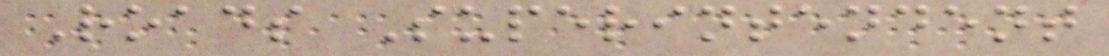Roads Superintendent
